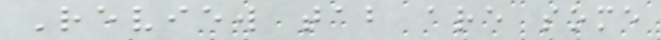Review tab are some
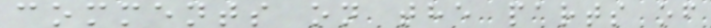comments on the parts of
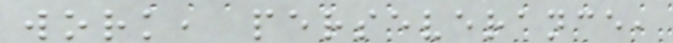work, perseverance,
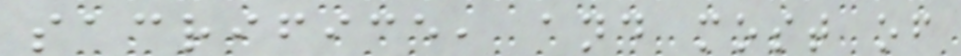sacrifice, and most of
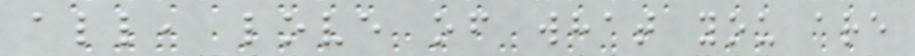all, love of what you are
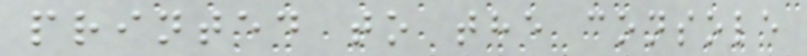printed to the console
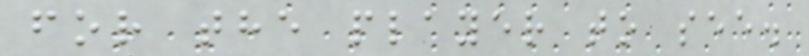for the player to see.
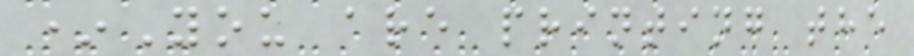*You are printing the
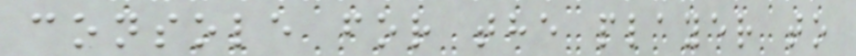console for the player to
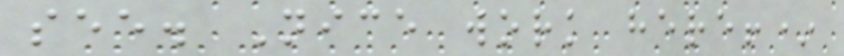see. Nice work here!*
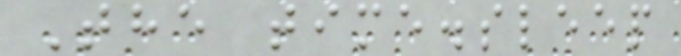The time.sleep
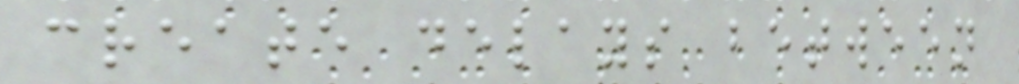create delays between
